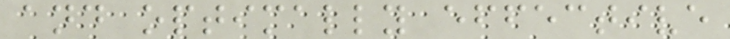and optimally effective
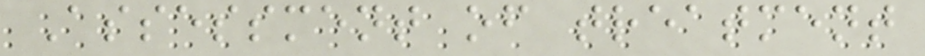Assessment of treatment
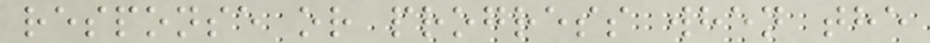response or progress when the
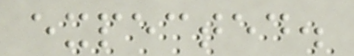expected.
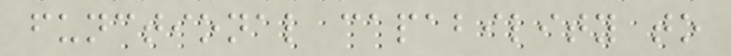functional capability to
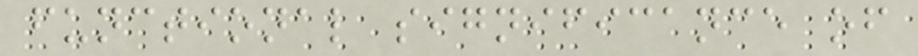functional significance of
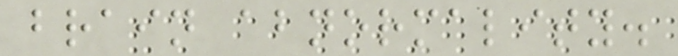brain abnormality.
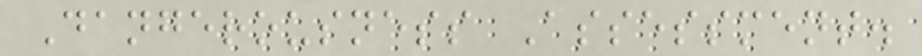Dangerousness Assessment.
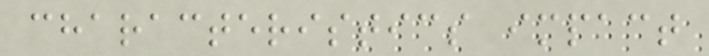characteristics impact
